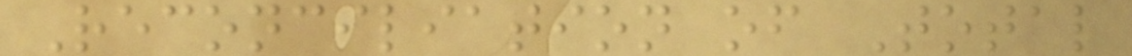Reconciliation of Total
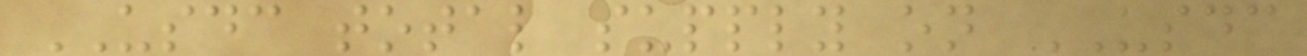USDC total supply on USDC
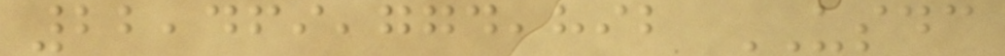22,469,774,892 USDC
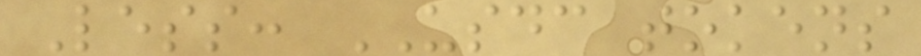Less: USDC tokens
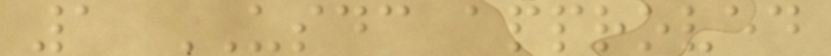1 USDC approved
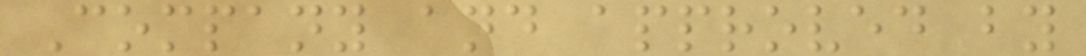Company and approved by
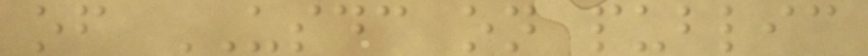of USDC on public
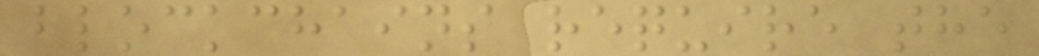blockchains require the
